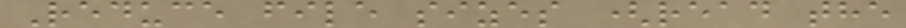Reduce file sizes (read the
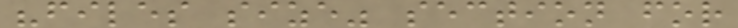"files size" section for
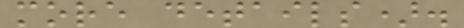more details).
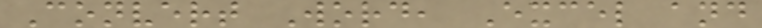Convert Word, Excel and
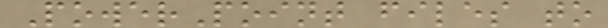PowerPoint files to
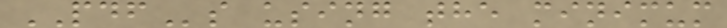PDFs using the minimum
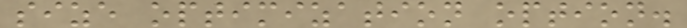size optimization option.
